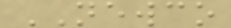NEWCO
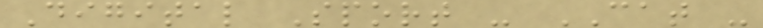Digital Sport - CAT -
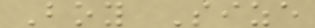Boy Size
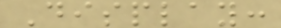Display:
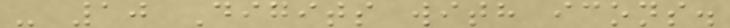- 10 Digits with icons.
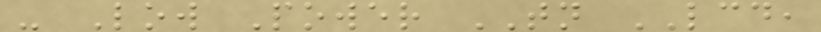- Low Power TN LCD,
